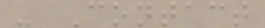- Contact
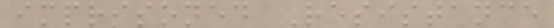imprisoned Resistance
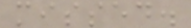missed.
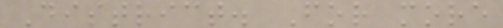District. For more
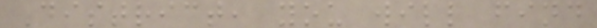District, you will find
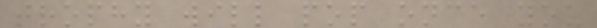trophy will pop once you
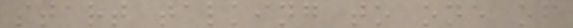start talking to one of
